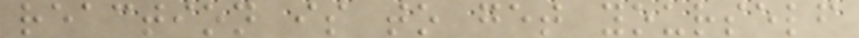reaction is to get yourself
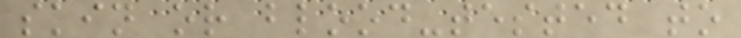skin or blood-tested to
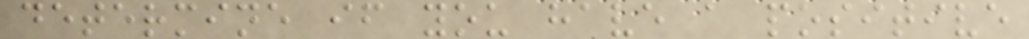determine if you have a positive
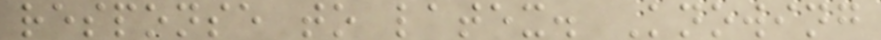response to latex. Knowing
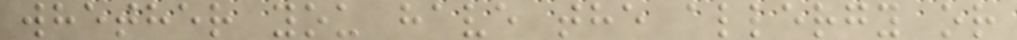whether you have the allergy or
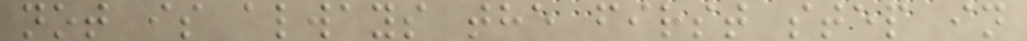not is always the first step in
